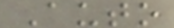Auto
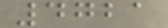4721
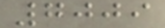7009
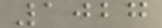1027
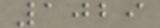1029
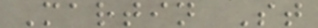Martin St
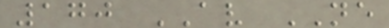170 AV NE
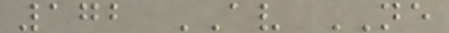172 AV NE
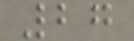27
